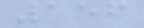156
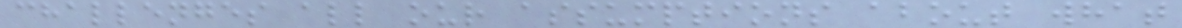challenges all our assumptions about what
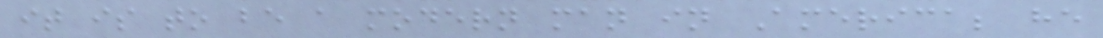it is to be a modern man in America; he
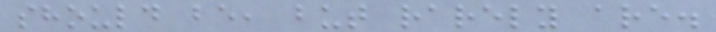should be, but rarely are.
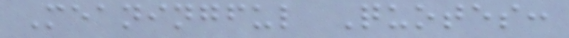Meaningful Quotes:
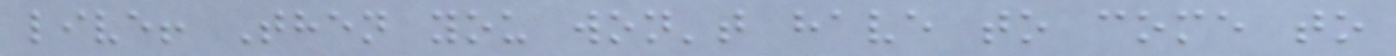live! Then you won't have to come to
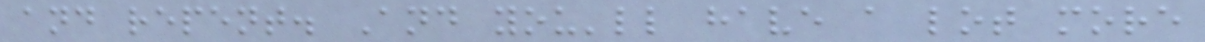and repent. And you'll have a lot more
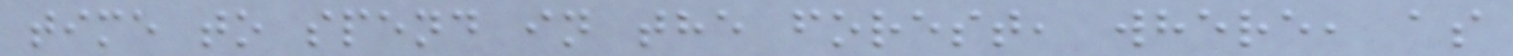time to spend in the forest, where, as
